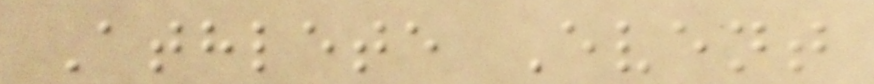Athlete Event
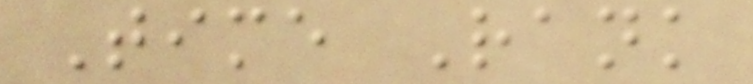Time Rank
